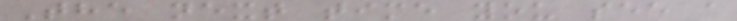The next time you see a
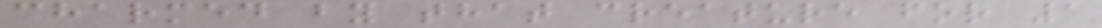charmed by that creature for 1
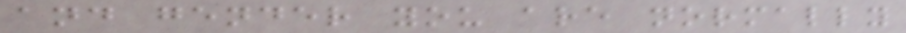and gender you are normally
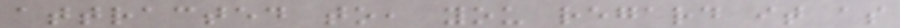attracted to, you regard it as
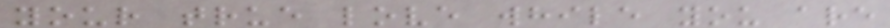your true love while you are
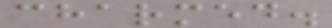charmed.
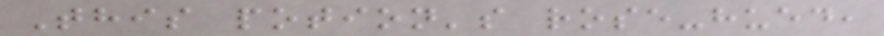This potion's rose-hued,
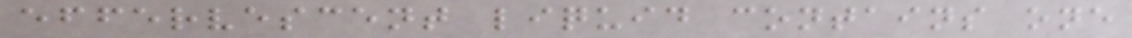effervescent liquid contains one
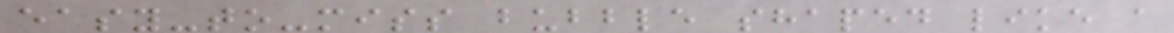easy-to-miss bubble shaped like a
